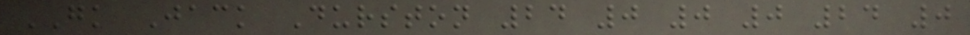GK Jack Durston 24 0 0 0 24 0
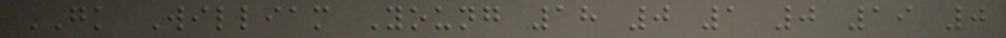GK William Young 18 0 1 0 19 0
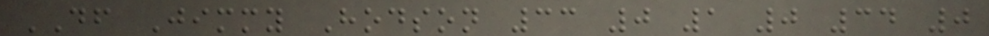DF Jimmy Hodson 33 0 1 0 34 0
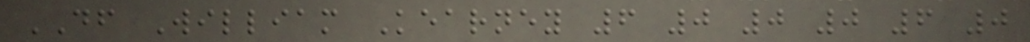DF William Kearney 6 0 0 0 6 0
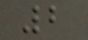2
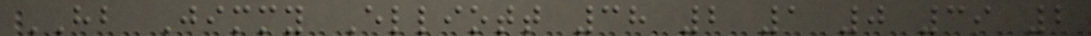HB Jimmy Elliott 38 2 1 0 39 2
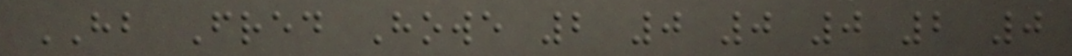HB Fred Howe 2 0 0 0 2 0
